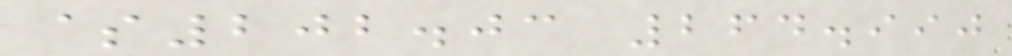$202.03 264.990
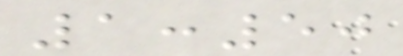1:50
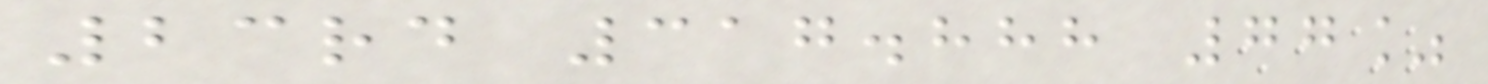23rd 317.888 77%
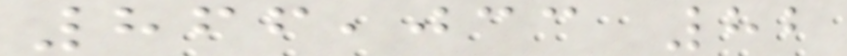866,033 82
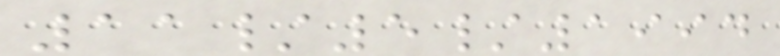11/5/1994
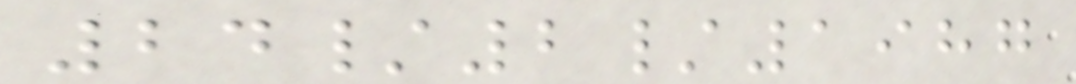24/2/1987
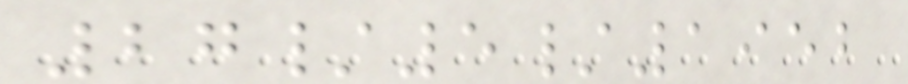27/5/1952
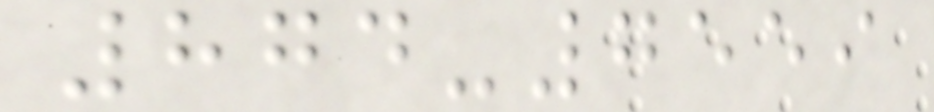874-7559
